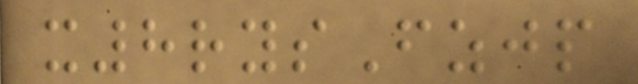x8rysFzjp
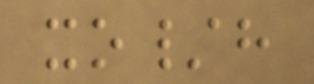xo/h
